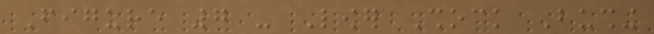Figure 7 - Lower Shock Bushing
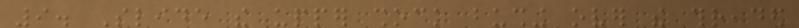9. Slide the upper shock bushing over the threaded
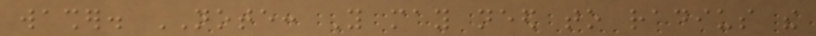washer. NOTE: You may need to radius the
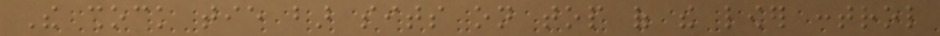The shock tie bar sits on top of the lower control
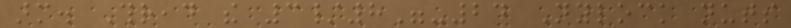arm. Thread the 3/8"-24 Nylock nuts
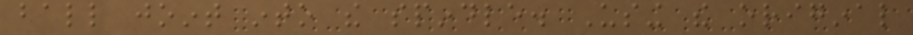ball joint into the spindle. Using the original
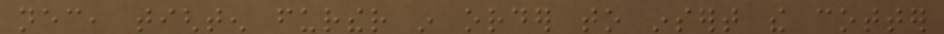necessary, tighten further in order to insert the cotter
